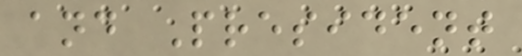and President
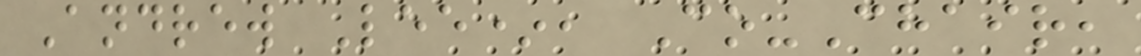Andrew Lee*, Co-Chair,
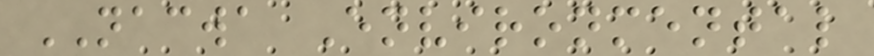NACWA Environmental
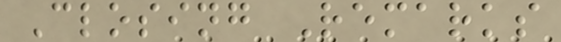Closing Remarks
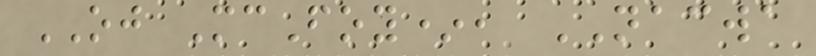OJ McFoy*, NACWA
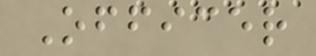Officer
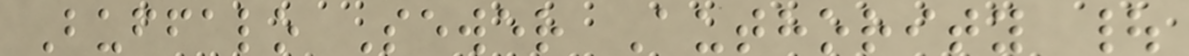Buffalo Sewer Authority |
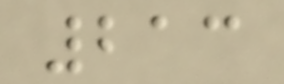213
